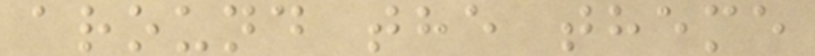around the theme
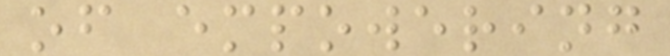of empowering
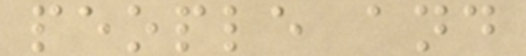people and
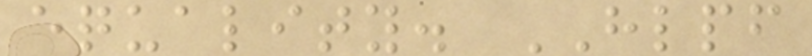equality. HLPF
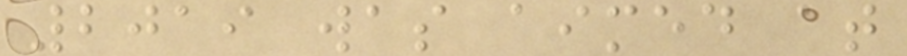2019 was aimed at
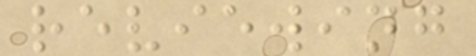reviewing
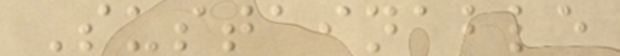Sustainable
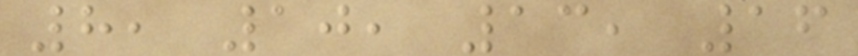8, 10, 13, 16
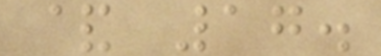& 17.
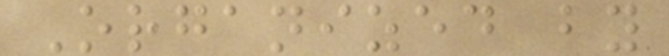Organized by
